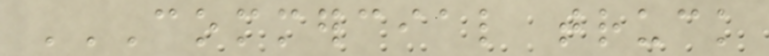COMMERCIAL TRUCK
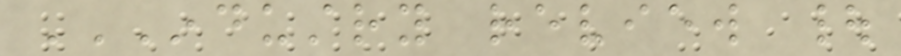INDUSTRY REVIEW |
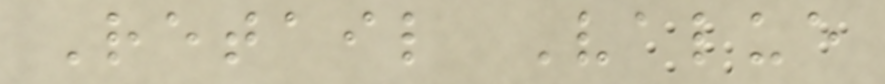Retail Value
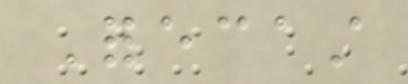Forecast
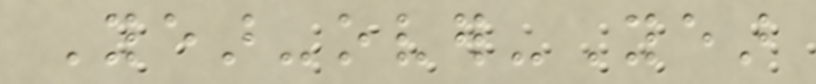Year-over-Year
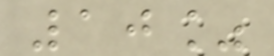10%
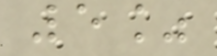5%
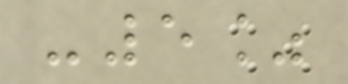-5%
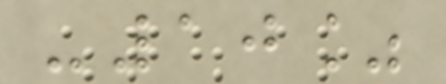-10%
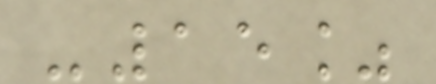-15%
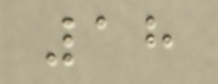18
